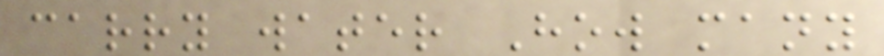carry water How many
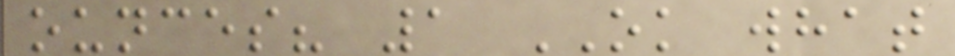ounces? 1 OK what
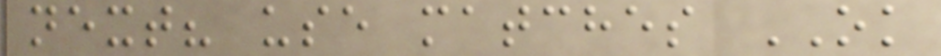next? use matches OK
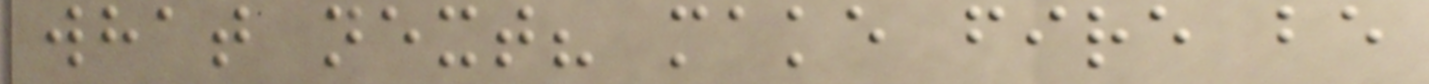what next? make fire be
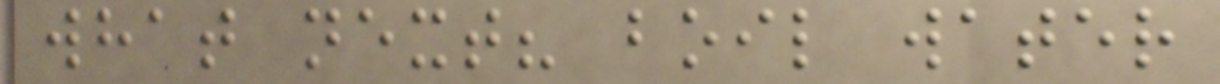what next? boil water
